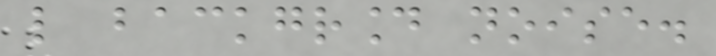like background noise.
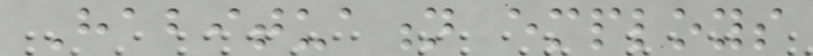Habituation employs
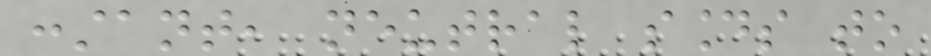constant, neutral sounds to
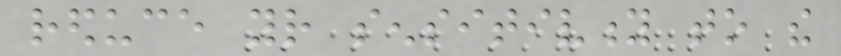reduce your sensitivity to the
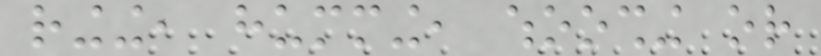ringing, humming, whooshing or
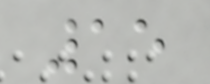15
